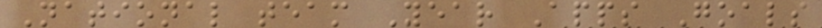National team Year Apps Goals
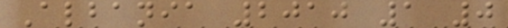Albania 2010 1 0
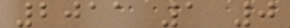2011 1 0
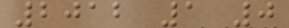2012 1 0
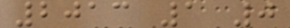2013 1 0
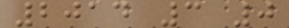2014 3 0
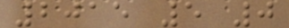2015 5 0
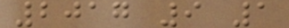2017 9 1
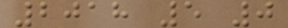2018 5 0
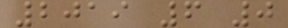2019 6 0
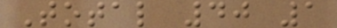Total 40 1
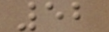52
